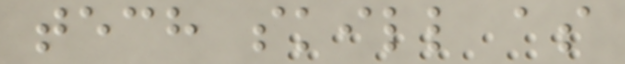tech skill as
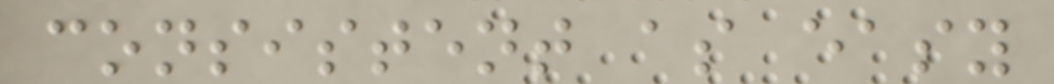consistent as easy
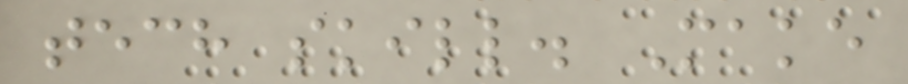tech skill. Make
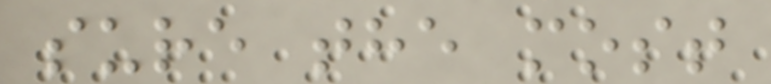sure the most
